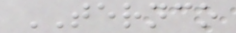TERNCO
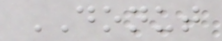DONUT
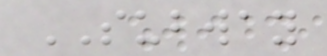SUBWAY
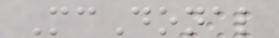McDonal
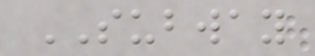SUBWAY
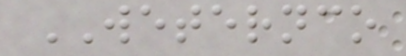WETERNCO
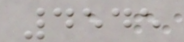4545
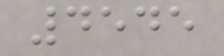4545
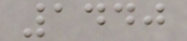1440
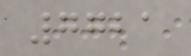7721
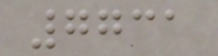7731
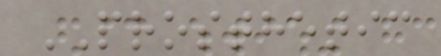PROSTHETIC
